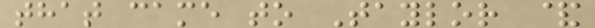that came to Taylor &
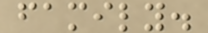family.
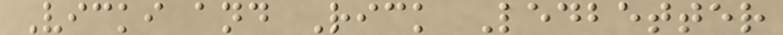Vicki and Rick Ledbetter
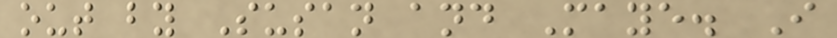out by Susan and Maye. I
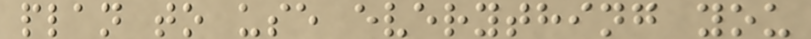plan to use everything you
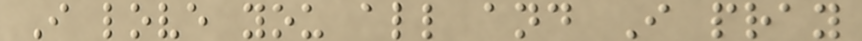I love you all and I pray
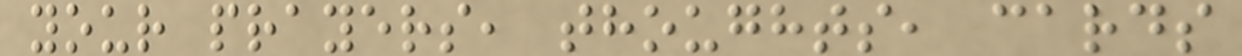your prayers, thoughts, cards
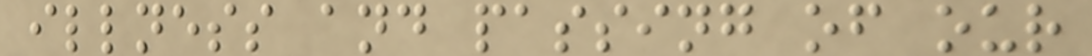illness and passing of our
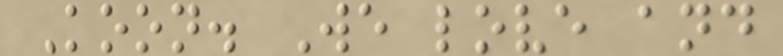Koon. We love and
